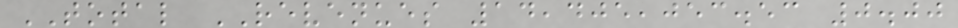TOTAL REVENUES 14,405,053.53 0.00
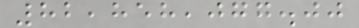82,858,077.00
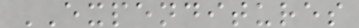EXPENDITURES
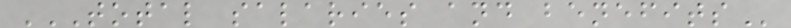TOTAL SALARIES AND BENEFITS
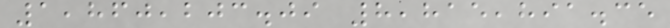1,860,203.09 8,815,891.35
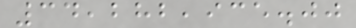34,282,935.00
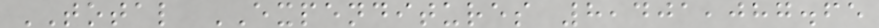TOTAL EXPENDITURES 8,401,087.65
